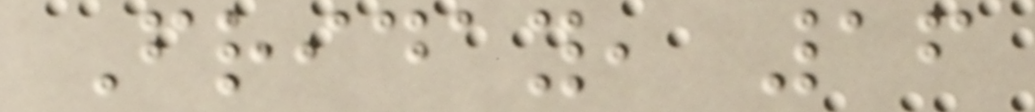Friday, 16
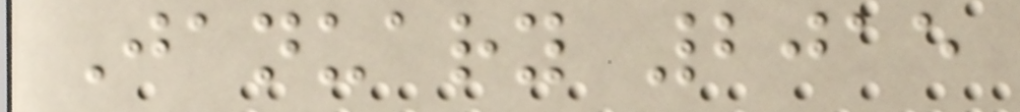January 2015
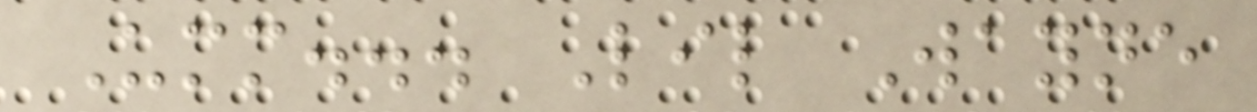Umm... Lil Wayne
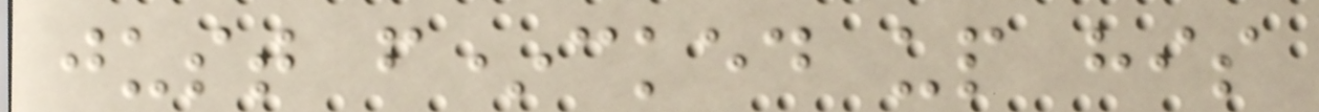just f*cked up his
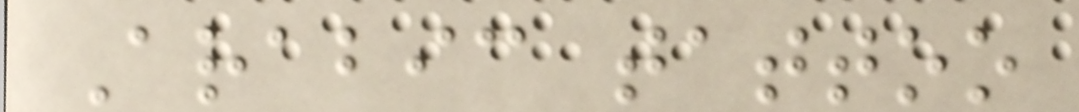Arabic tattoo
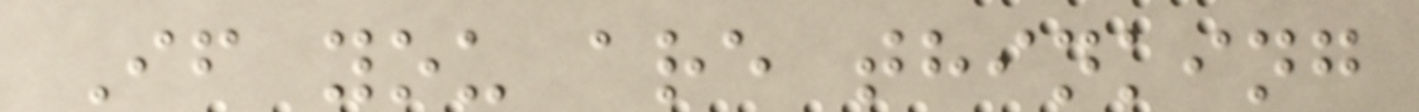If you are thinking
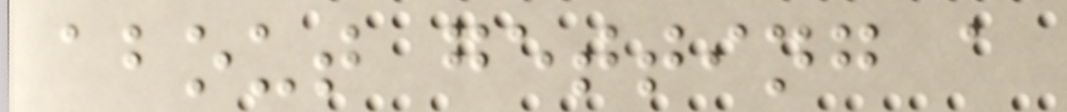about getting a
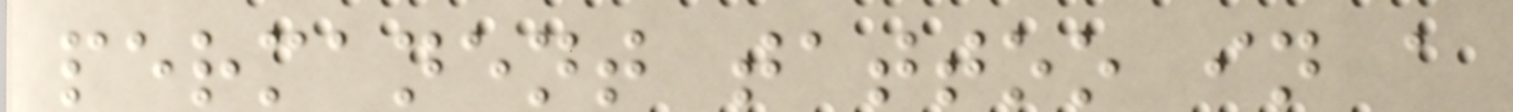permanent tattoo in a
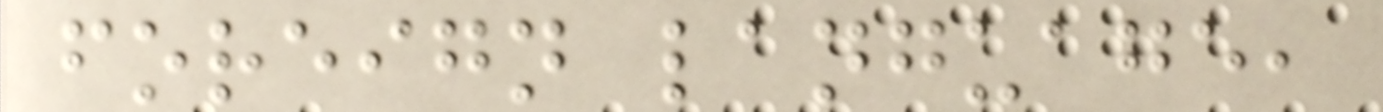foreign language,
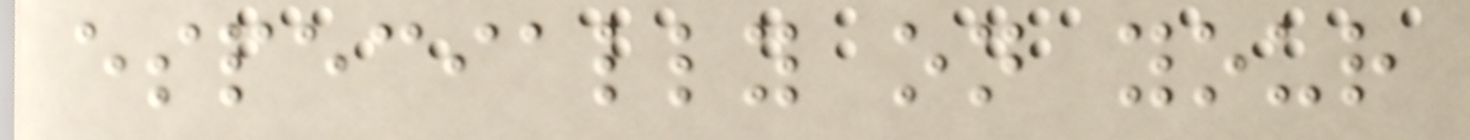especially on your
